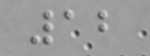12
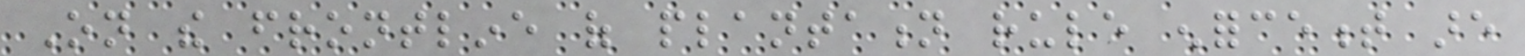On the frontline of plantation rule enforcement are
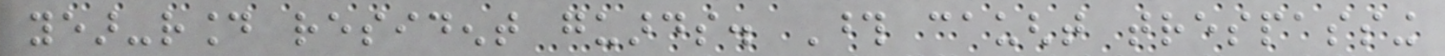year-round resident guards. Those caught trespassing
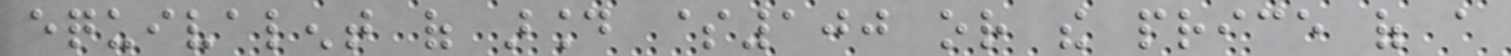equivalent of around $100 or the price of a
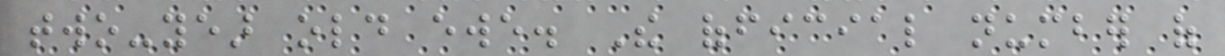two-year old ewe. The official number of
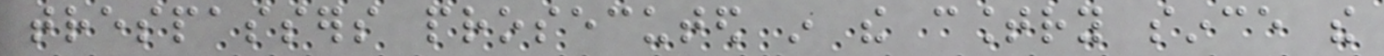trespassers prosecuted in the country since the
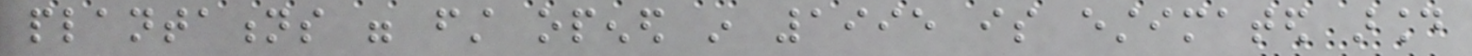plantations were first opened in 1995 is estimated around
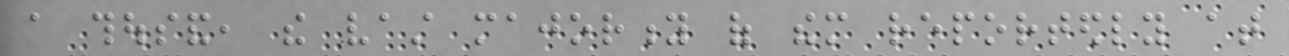a thousand, the vast majority of them reportedly at
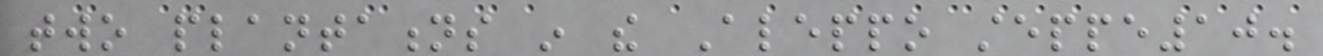two plantations in the Aleppo steppe10.
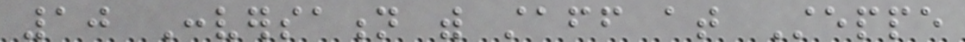10 Conversation with staff at Steppe
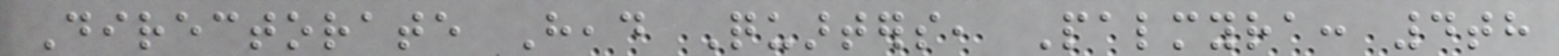Directorate Head Quarters, Palmyra: 4th
